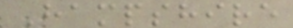Hampshire
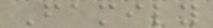Family
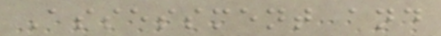Assessment and
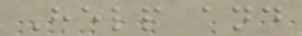Help and
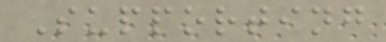Supporting
